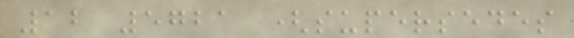12 5721 (supersedes
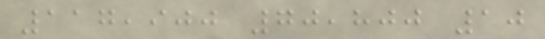117,900 70,800 10
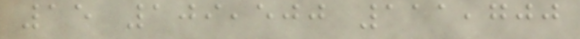15 109,500 111,700
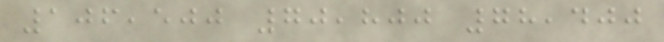106,500 70,800 78,400
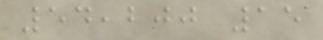54,200 15
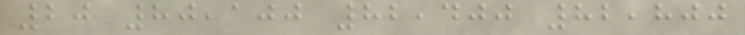20 80,100 82,400 82,800
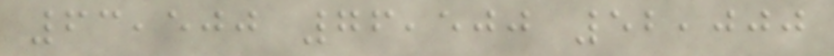63,500 76,500 52,000
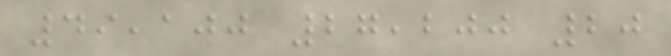49,100 27,200 20
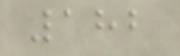182
